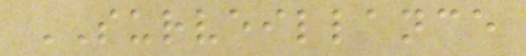SURVEILLANCE
